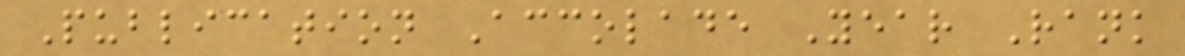Publication Accolade Year Rank
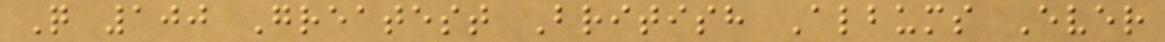Q 100 Greatest British Albums Ever
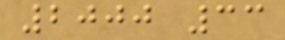2000 33
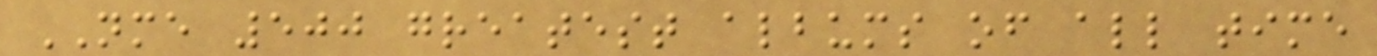NME 500 greatest albums of all time
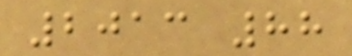2013 88
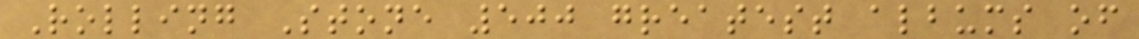Rolling Stone 500 greatest albums of
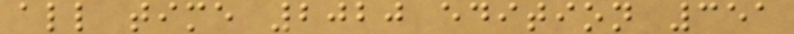all time 2020 edition 351
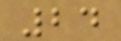24
